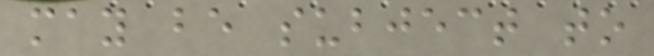may be subject to
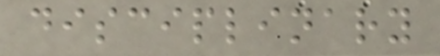disciplinary
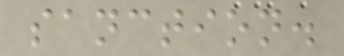sanction.
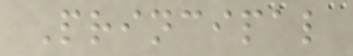Principal
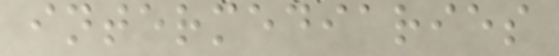intermediaries
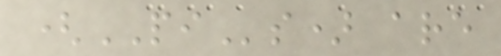(PIs) are
